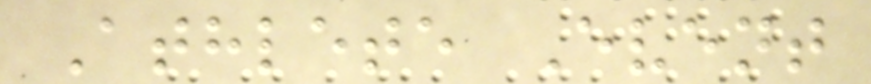Athlete Event
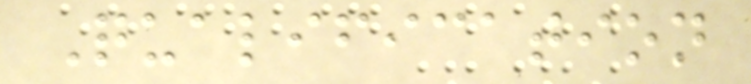Qualification
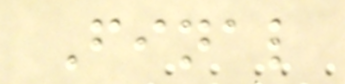Final
